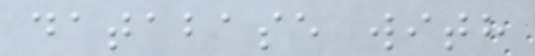database with
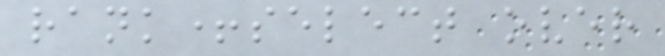rank+select over
